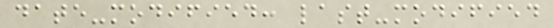date-modified: last-modified
